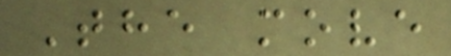The move
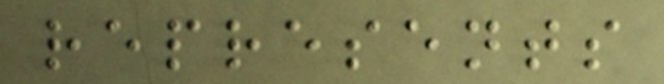represents
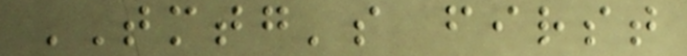TMTG's first
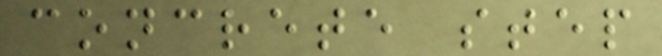concrete step
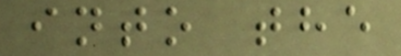into the
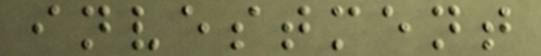investment
